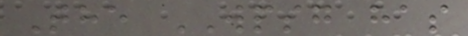The WPSG has
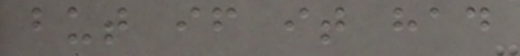but if it had
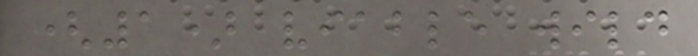(1) viable wild
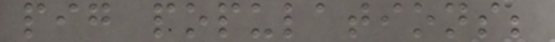pig populations;
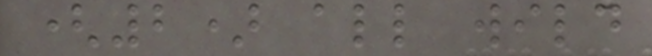(2) all wild
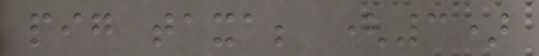pig taxa; (3)
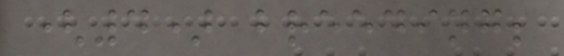(4) breeding;
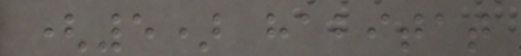(5) habitat
